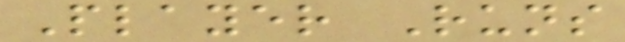Player Runs
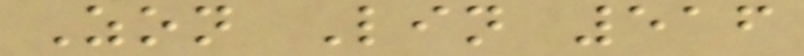Zon Lin 516
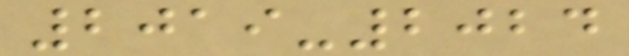2019-2024
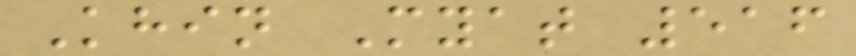Khin Myat 516
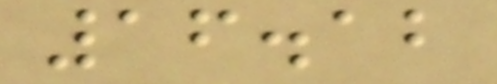16.12
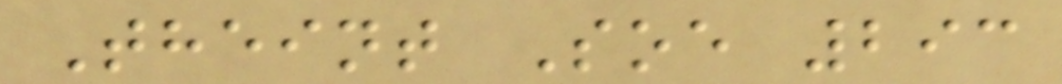Theint Soe 293
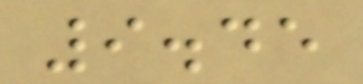9.45
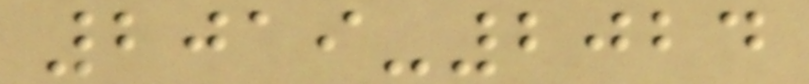2019-2024
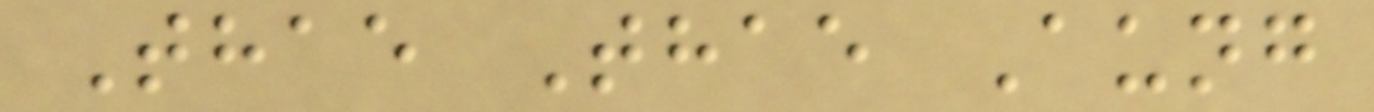Thae Thae Aung
